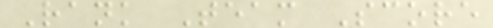Rank Team Score
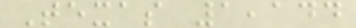Texas 1,144
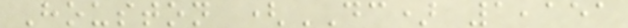Houston (DC) 1,151
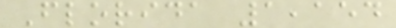Florida 1,154
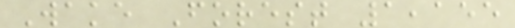Wake Forest 1,155
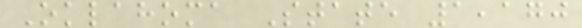Oklahoma State 1,170
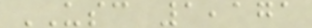USC 1,171
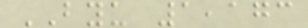BYU 1,173
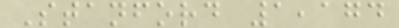Stanford 1,174
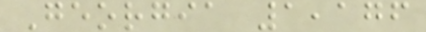Georgia 1,176
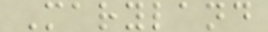Maryland
